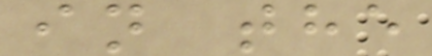in the
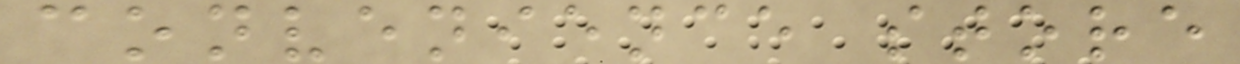convenience store
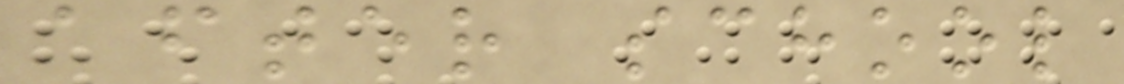after school
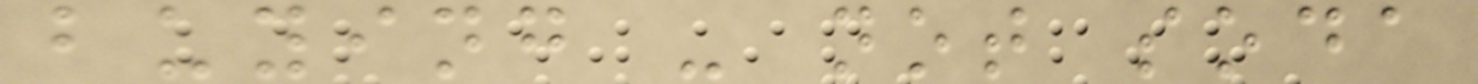buying - not soda
